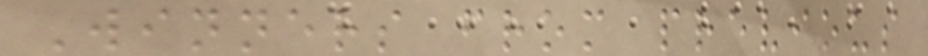Winners from previous
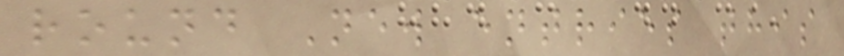round New entries this
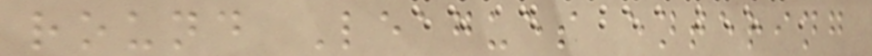round Leagues entering
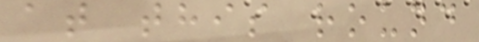at this round
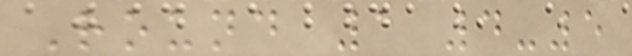Round 1 4-5
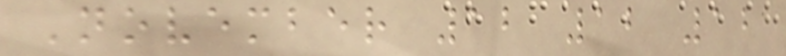November 12 12 12
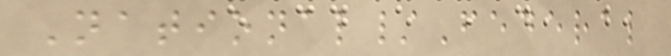National/Federal
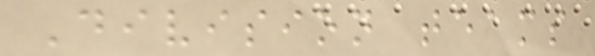Division teams
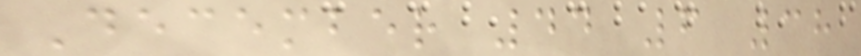December 44 6 38
